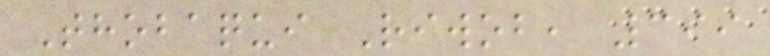Thobaqui Riwob, 399
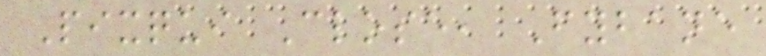Pixqui Close, Fybane
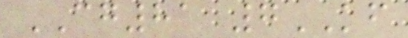CG81 7KF
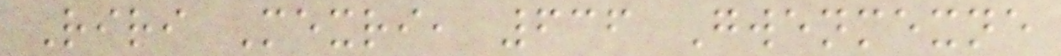Riri Mexri, 636 Gwenmexne
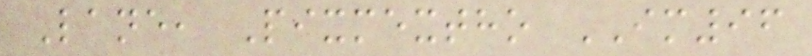Lane, Pixmextho IM96
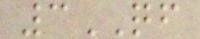3QF
